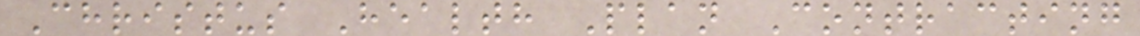Christus Health Plan Contracting
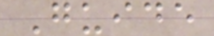Guide
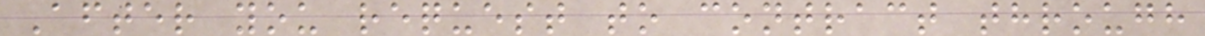After you request to contract through
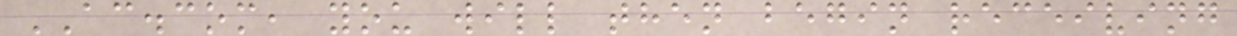AC.com, you will then begin receiving
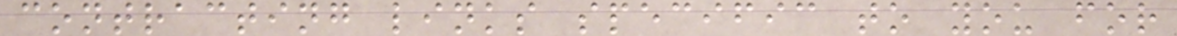contracting links specific to you for
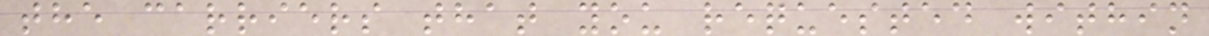the carriers that you requested within
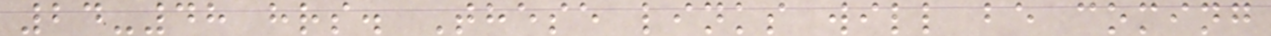24-48 hrs. These links will be coming
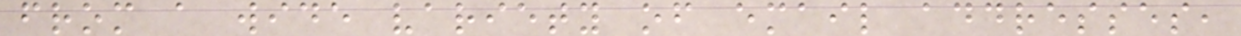from a wide variety of email addresses,
